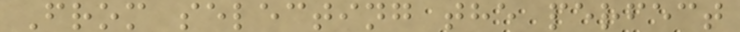From selecting the perfect
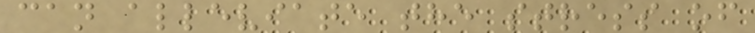can alleviate the stress of
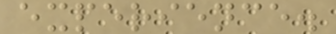experience.
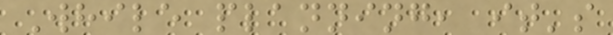While planning, it's
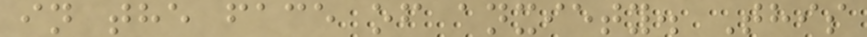in the face of anxiety. This
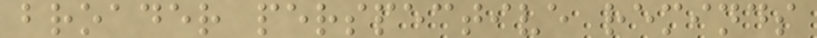broader perspective reminds
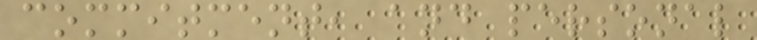commitment, and personal
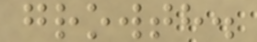growth.
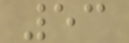53
